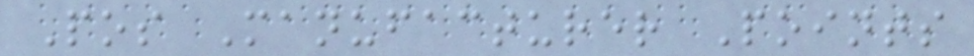Pos Manufacturer Points
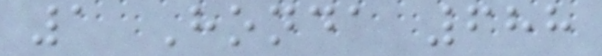1 Honda 688
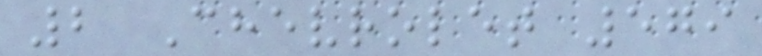2 Chevrolet 579
